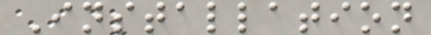Installation
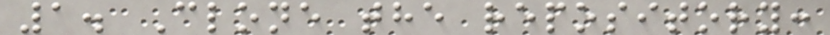1. Clone the repository:
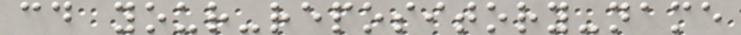cd your-repository-name
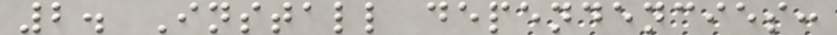2. Install dependencies:
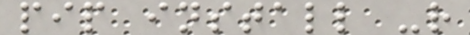pip install -r
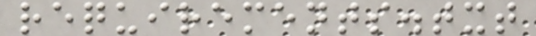requirements.txt
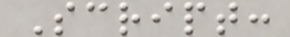Script:
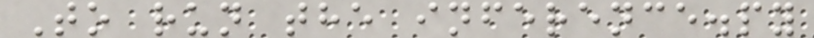To run the inference.py
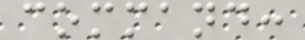command:
